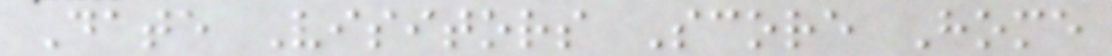Date Visitors Score Home
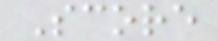Score
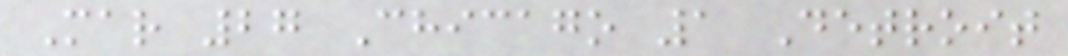Mar 27 Chicago 1 Detroit
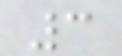3
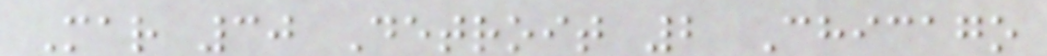Mar 30 Detroit 2 Chicago
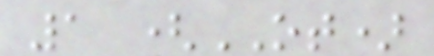1 (OT)
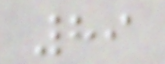89
